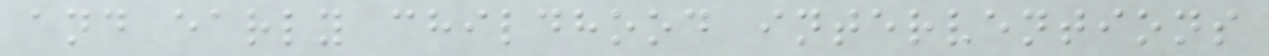and early childhood interventions
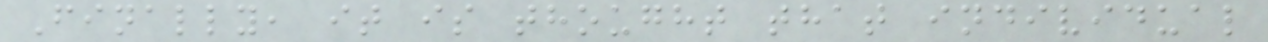Finally, it is thought that individual
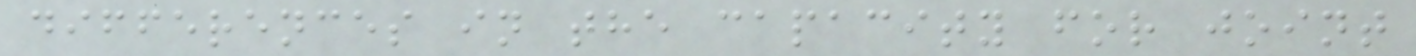differences in the capacity for joint
